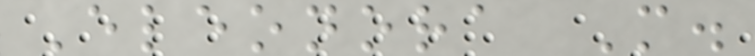Eleonora M.
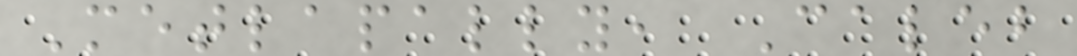Metlapally, Caleb
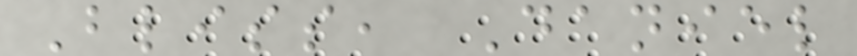Bliss, Daniel
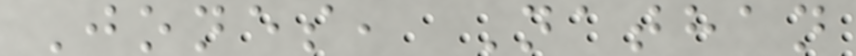Jones, Nathan
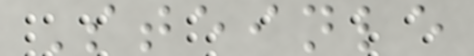Steinle
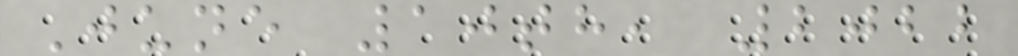June 10th, 2022
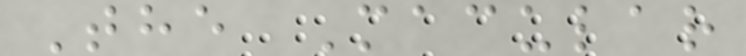The Macular
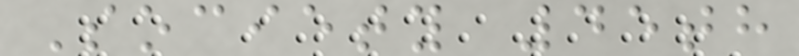Society 45th
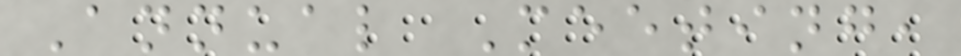Annual Meeting,
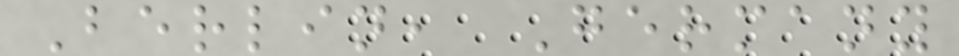Berlin, Germany
